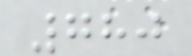780
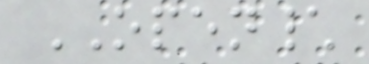OPEN\
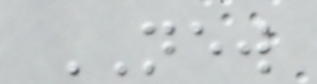NEW
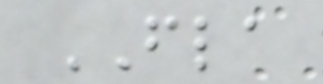FLA
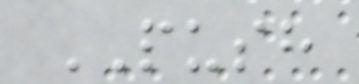PUSH
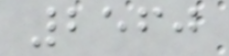2560
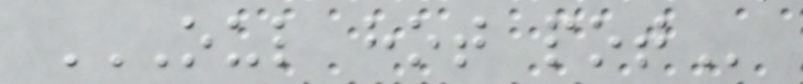OUL HOT POT
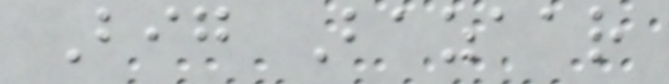Big Bazaar
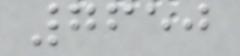7650
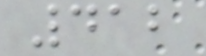412
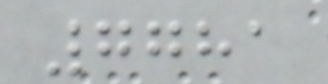7781
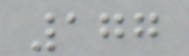177
